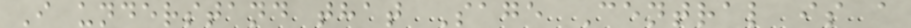I understand that Sage Central is a
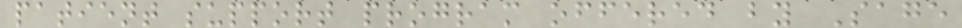patient support program offered by Sage
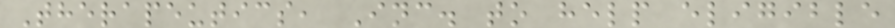Therapeutics, Inc. to help eligible
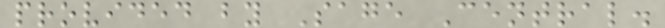provided by Sage Central.
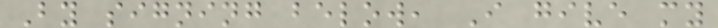By signing below, I give my
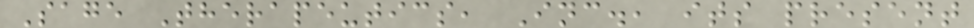Sage Therapeutics, Inc., its present
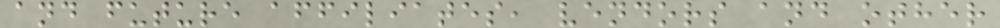and future affiliates, vendors and other
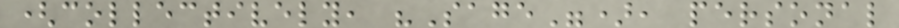(collectively, "Sage"), personal
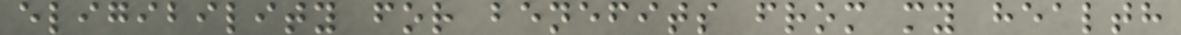eligibility for benefits from my health
